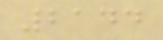2144
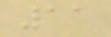11
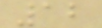12
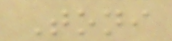Toni
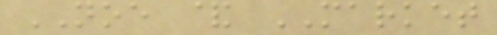NOE & MARKET
